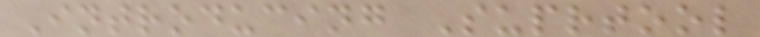Introducing Suprtool
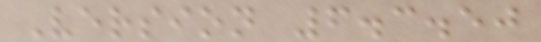Version 6.3.50
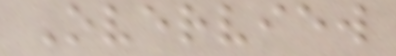Overview
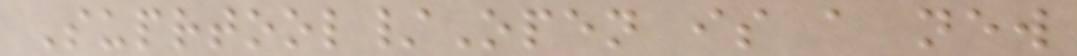Suprtool/Open is a new
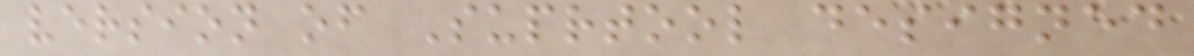version of Suprtool designed
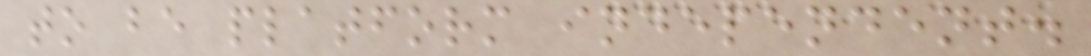to be platform independent.
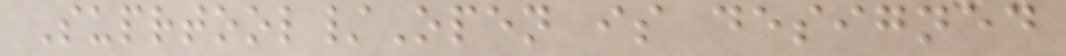Suprtool/Open is designed
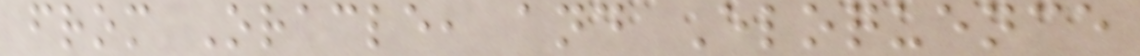from Oracle, and Eloquence
